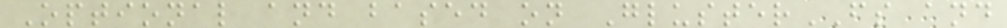Optional and based on GlusterFS and
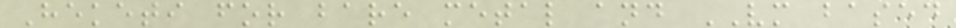Heketi for bare metal and VM based
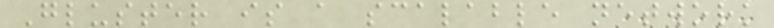Gluster is a scalable network
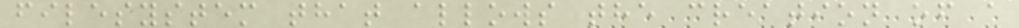filesystem that allows the creation of a
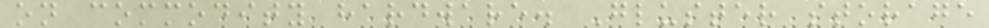on commodity hardware. Gluster storage
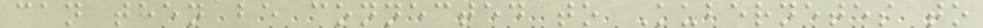can then be connected to Kubernetes to
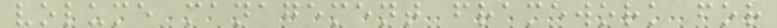volume management framework for
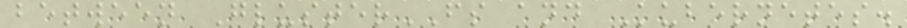between GlusterFS and Kubernetes.
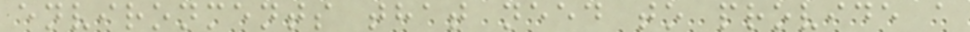environments that need to provide a
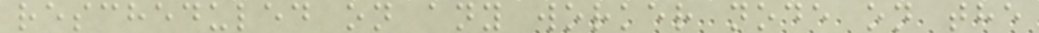rescheduled on any worker node on the
